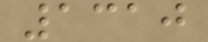1310
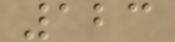123
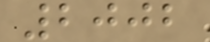2002
